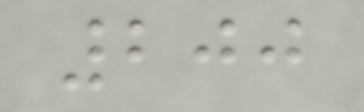200
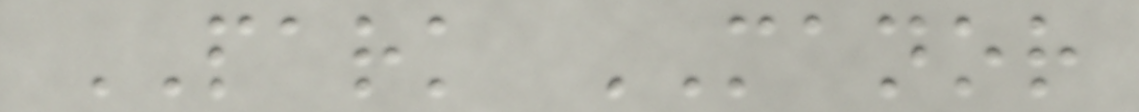PARK MANOR
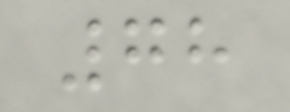78
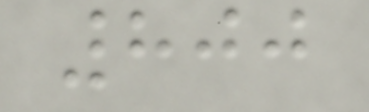800
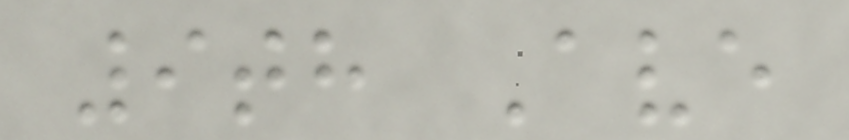9th Ave
